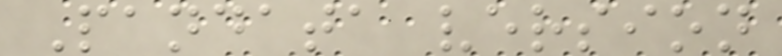Pandata version
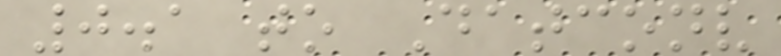0.1 to Datconv
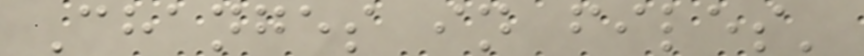Changes in files'
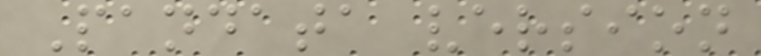Pandata version
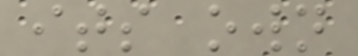its own
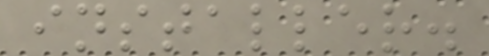installer.
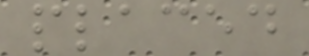placed
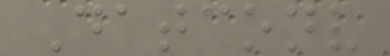Datconv
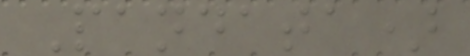Pandata)
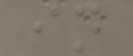in
